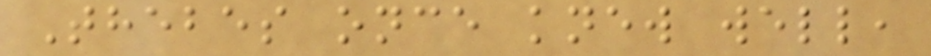Thebes once knew well,
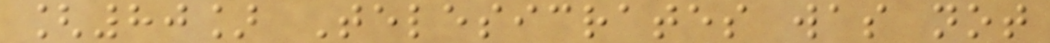[80] Telesicrates was not
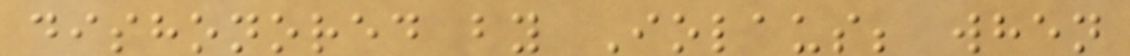dishonored by Iolaus; when
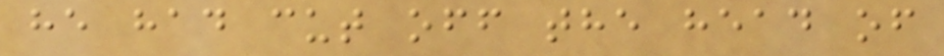he had cut off the head of
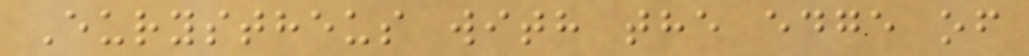Eurystheus with the edge of
